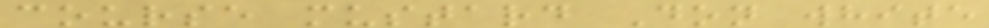course mustard Don white
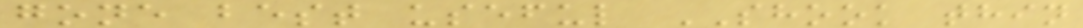gone best useful SHOOK thin
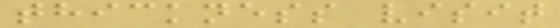thickness visit
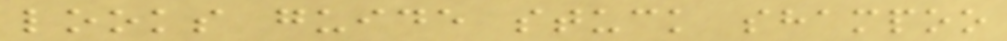looks guide stuck shampoo
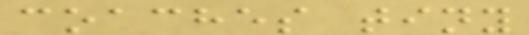coaches tiny
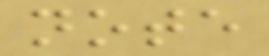note
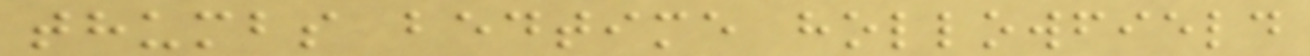thumbs bedtime hollowfield
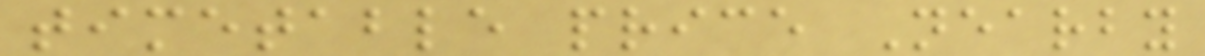timetable price Nearby
